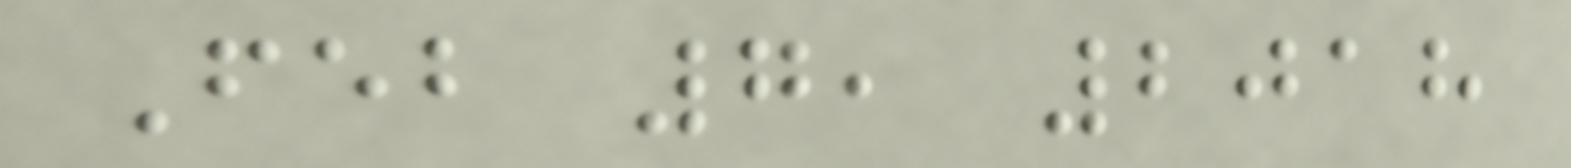Feb 7, 2018
